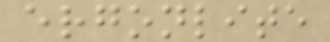ergonlite
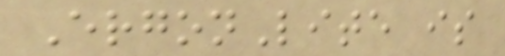ErgonLite is
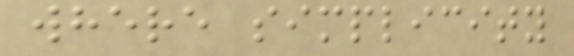where simplicity
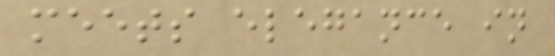meets elegance in
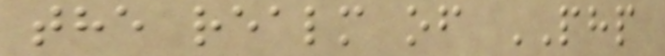the realm of PHP
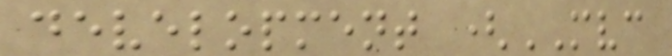development (MVC
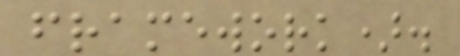framework).
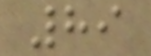89
